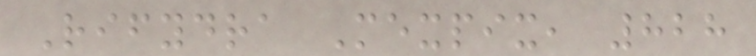Rifydra Mexpix, 828
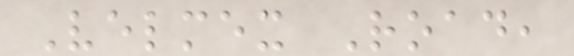Velmex Road,
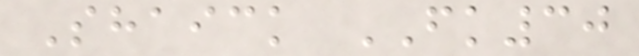Shaick FK30
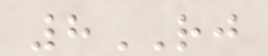8RJ
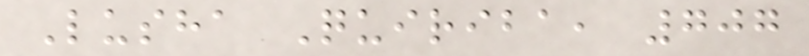Lusha Quiriba, 707
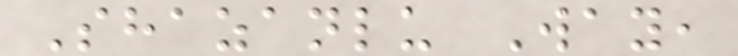Shazanlu Way,
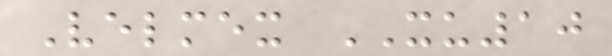Velmex XU10
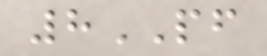8PF
